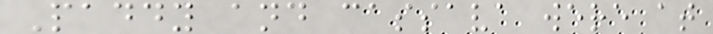Paddy and cassava were at
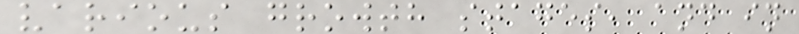various growth stages, and in
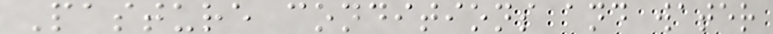Pasture conditions and water
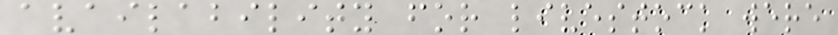availability for livestock were
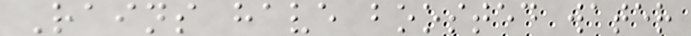Rains have boosted water
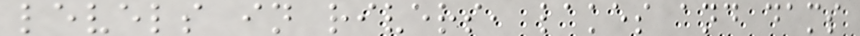levels in rivers, lakes and dams
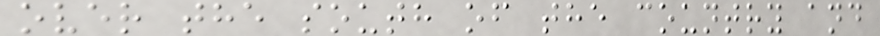over the south of the country and
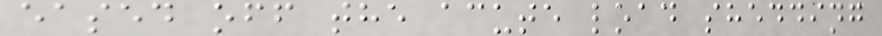eased off the acute load shedding
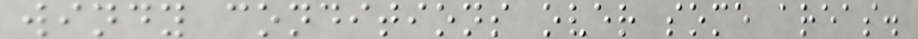windy conditions over some areas.
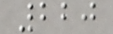220
